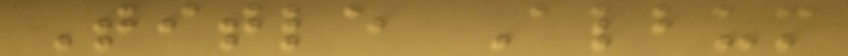Title Album
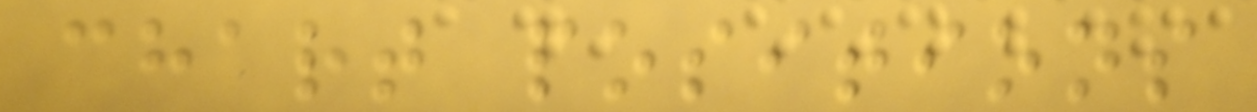chart positions
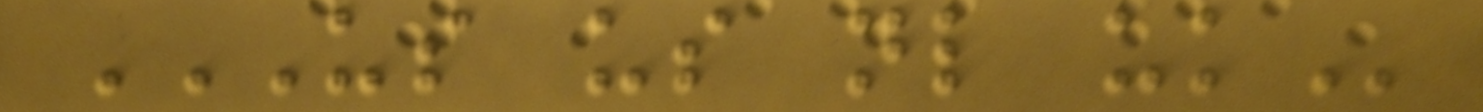US US NL UK
